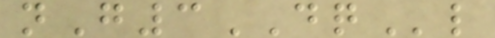nG3DQl
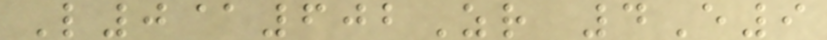L0@602Zr 4E9
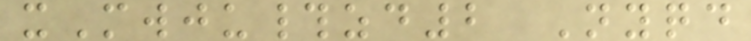xMwju#zd2 Nyqd
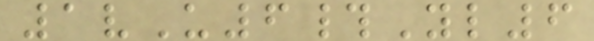1vU6#Yl6
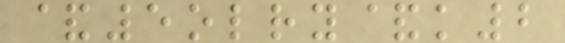&5olry&k2
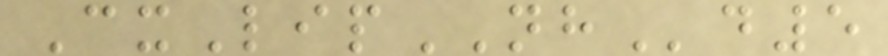CxLipNHd5
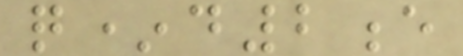q*d2e
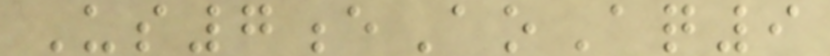Us7eAoAq9
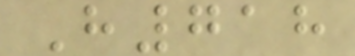H718
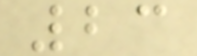23
